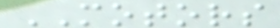MOTORS
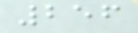256
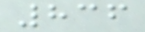836
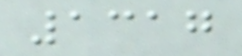1317
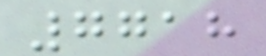7718
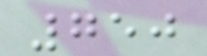750
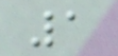1
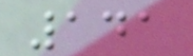141
